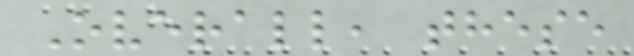Overall, these
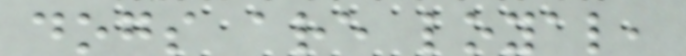dogs are loyal,
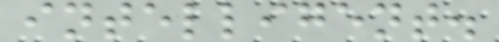intelligent.
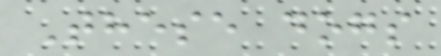These dogs
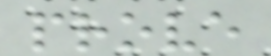prove
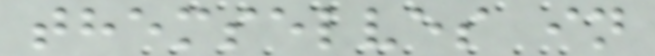themselves in
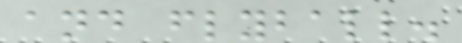and flyball.
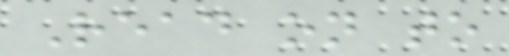Read on to
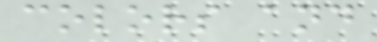colors and
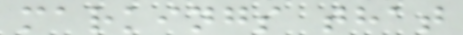markings that
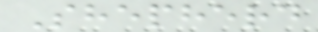Shepherd
